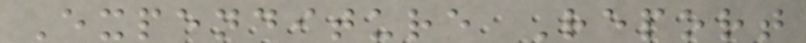Expenditure Report
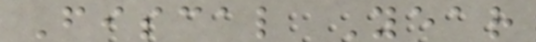Fiscal Year
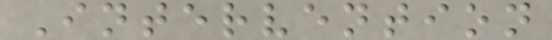Intervention
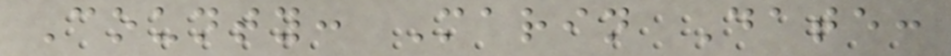County: Marin Date:
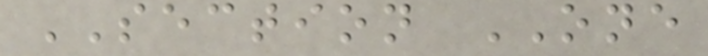SECTION ONE
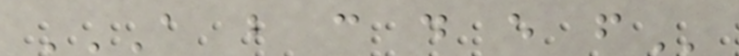A B C D E F
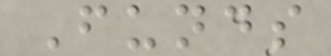Funds
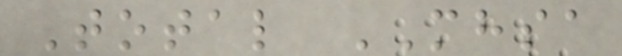Total MHSA
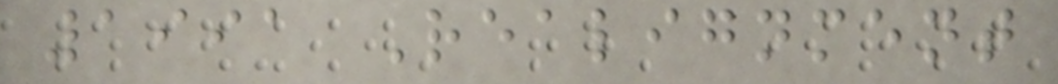1991 Realignment
